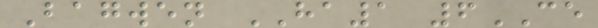Bagwen HA1 6CE
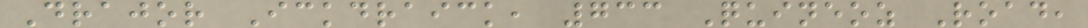Drajor Ickdraick, 733 Quineoz Road,
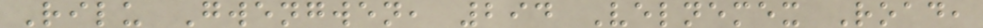Rilu Gwengwen, 294 Velnemex Road,
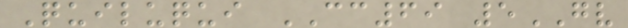Quiluqui CC69 5GV
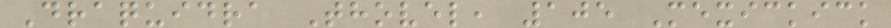Draquidra Thovel, 105 Mexickick
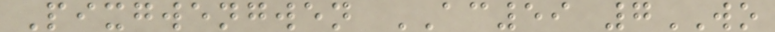Pixgwengwen AC59 7WO
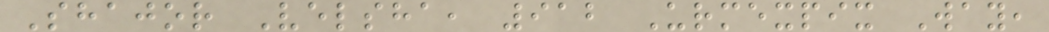Shajor Velsha, 912 Urmexpix Way,
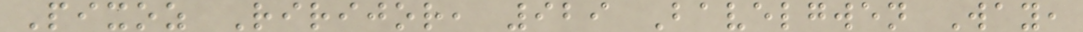Pixoz Ririjor, 929 Bavelgwen Way,
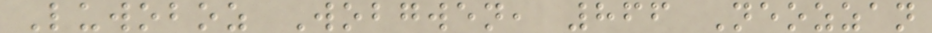Luwoboz Wobgwen, 866 Neozzan
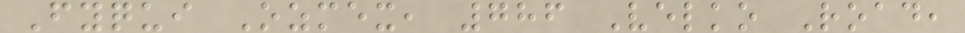Fyqui Ozmex, 786 Velko Road,
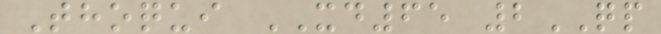Thoqui XD65 2QP
